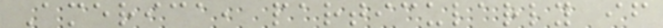America, particularly if
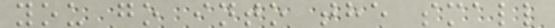you go into the small
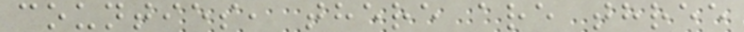counties, there are three
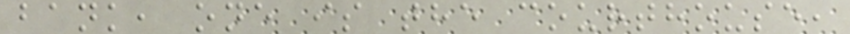bank, one is the courthouse,
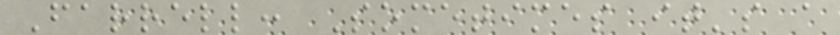Farrell: Sometimes it's a
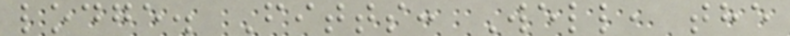lodge. Fitts: Well, the
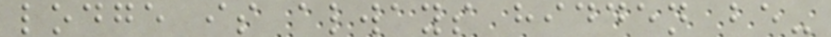lodge is always hidden be-
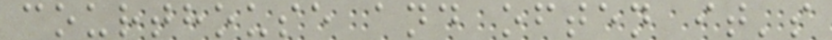courthouse and often it's
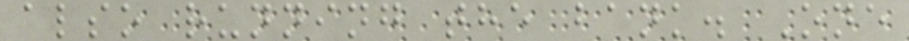also running the bank. One
